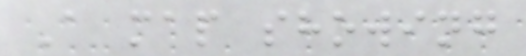A map showing
